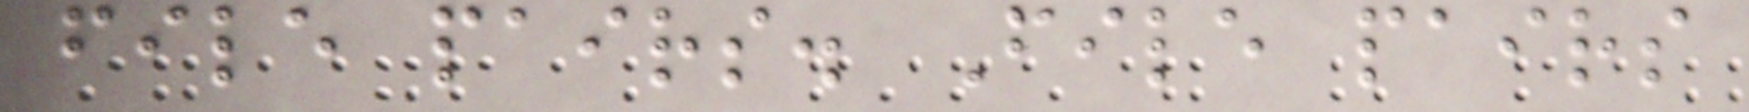file pairs. File pairs
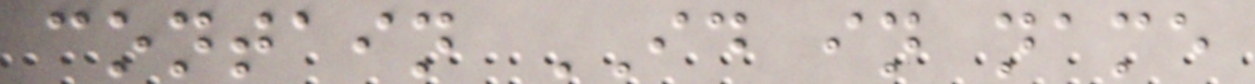contain ID in name
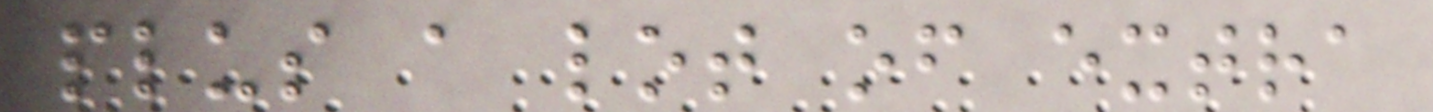plus a lot of extra
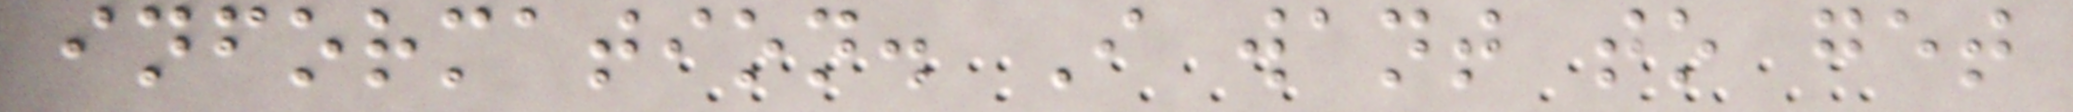information. I want to get
